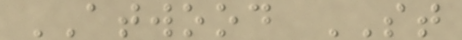ATWOOD ST
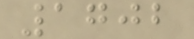1702
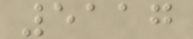5117
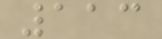113
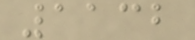1132
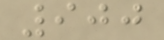900
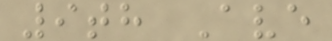9th Ave
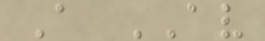A AV
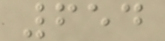654
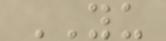YU
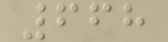668
